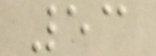53
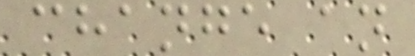change an
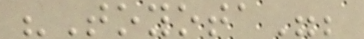"Toyota";
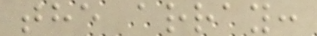the array:
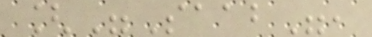["Saab",
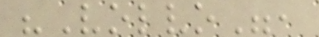"Volvo",
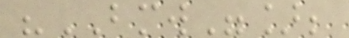"BMW"];
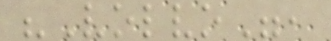"Volvo",
